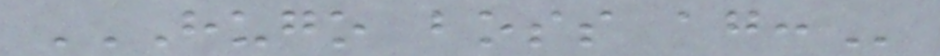HUGO BOSS AG:
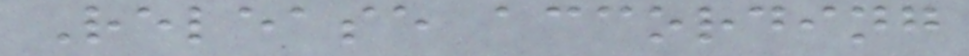Release according
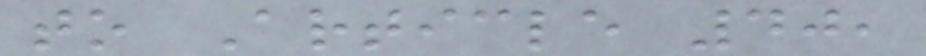to Article 40,
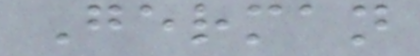German
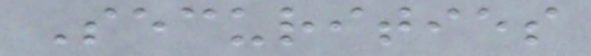Securities
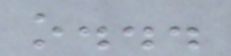o...
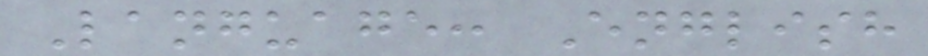Language: English
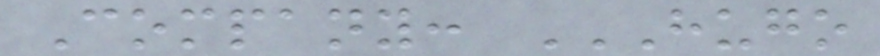Company: HUGO
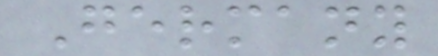Germany
